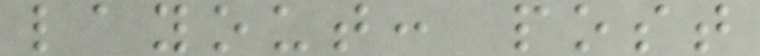layout: post
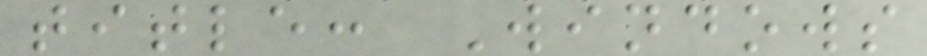title: Windows
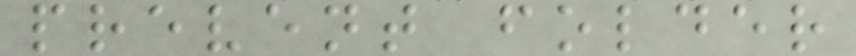prevent folder
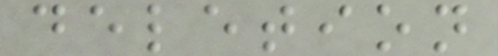deletion
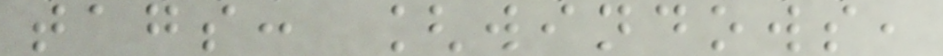tags: [windows,
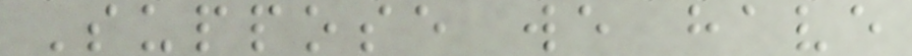Suppose we have
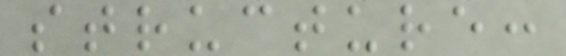structure:
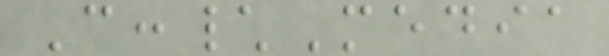C:\Media
